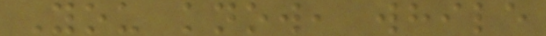You know, while
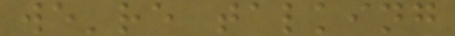we're talking
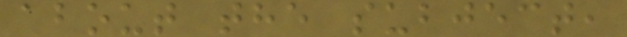about the subject,
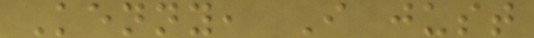Kenny, I just
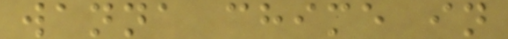wanna chime in
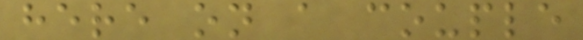here on a couple
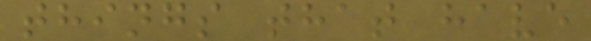things that have
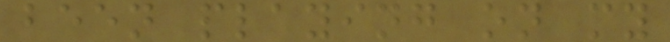been playing on my
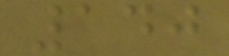140
